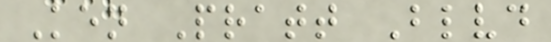Ken Pratt Blvd
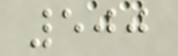500
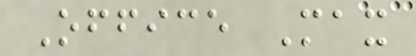Office Max
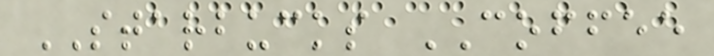STARBUCKS COFFEE
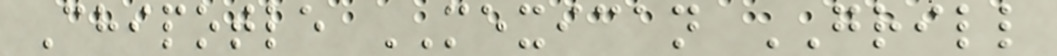Chipotle MEXICAN GRILL
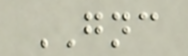GNC
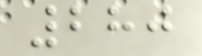280
